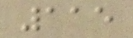115
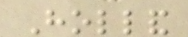Holland
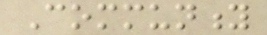Community
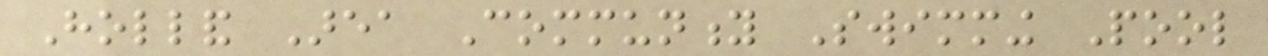Holland Area Community Swimming Pool
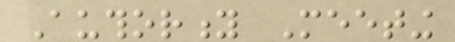Authority Meeting
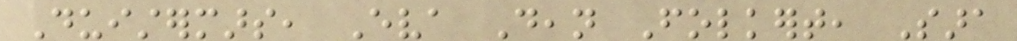Duistermars, Eva Dean Folkert, Sara
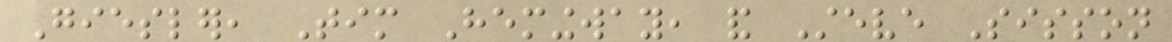Giesler, Tim Hemingway, and Steve Sisson
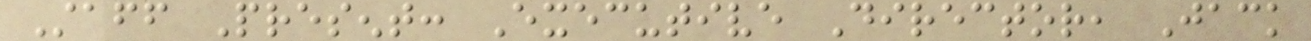Staff Present: Executive Director, Jack
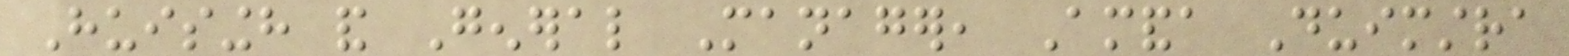Huisingh and General Manager, Amanda Duimstra
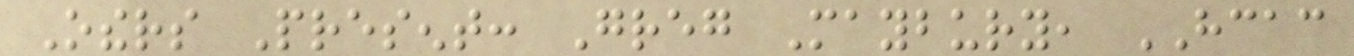Others Present: Greg Maybury, HCAC
